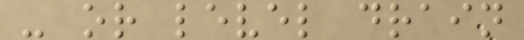- or level drain
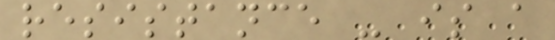resistance - is a
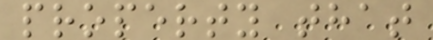property that
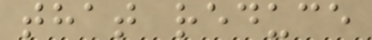that reduce
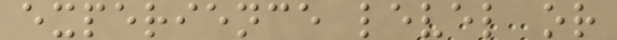experience level or
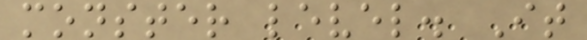monster level. It
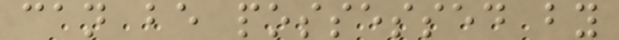can be possessed by
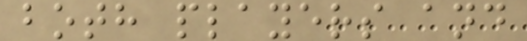both players and
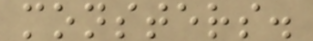monsters.
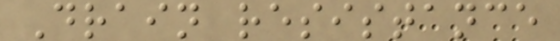Drain resistance
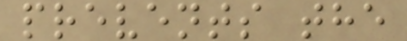prevents the
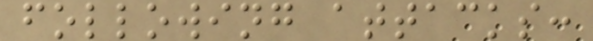following attacks:
